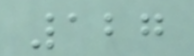127
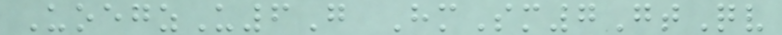UoegzU6G HmSm7GtQv
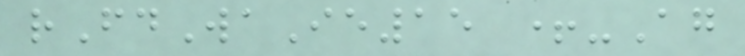rFdWaIe15 +-Ag
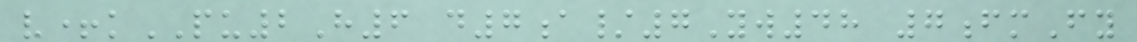v+kPU2H6 d7a/7Yw48 7fmFy
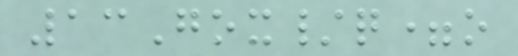13Gox/q=o
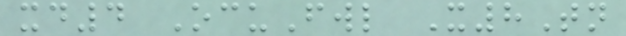xd4 OcuFwl X8Tn
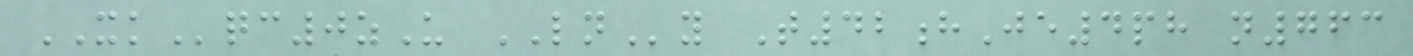XKqc0zU LNy T42hJe4ph n763
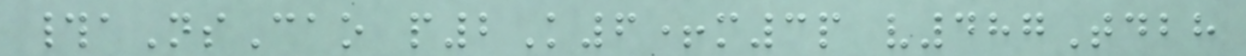#aNsCao p2K6+m3p v487Tdbh
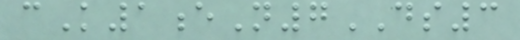cK1eN7DS3
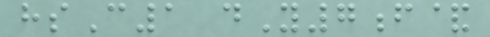hsC1 dY7f&
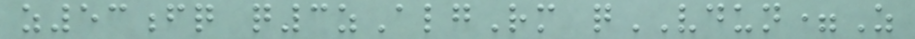z53fq q3zAlgRm qVDUN=Z
